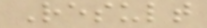Result
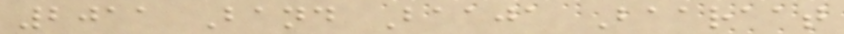2011 Band Baaja Baaraat
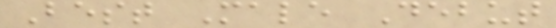Best Male Debut
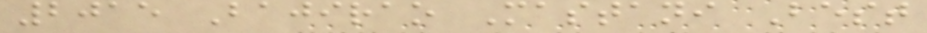2015 Bajirao Mastani Best
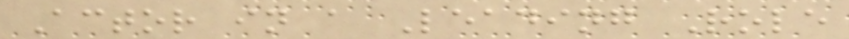Actor in a Leading Role
